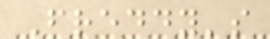Freddy's
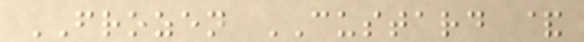FROZEN CUSTARD &
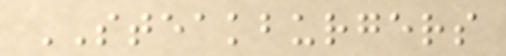STEAKBURGERS
